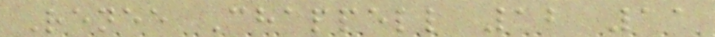Renee Chappell 12 11
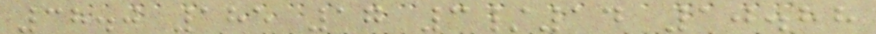38.0 185 17 3/14 10.88
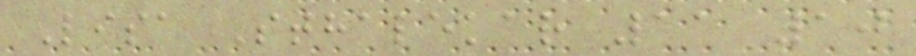Lisa Sthalekar 11 10
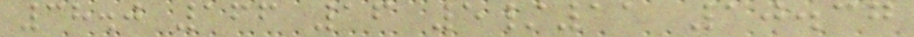38.0 166 16 5/11 10.37
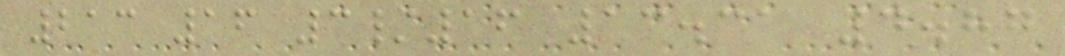213 16 3/16 13.31 4.87
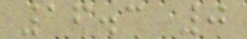16.3 0
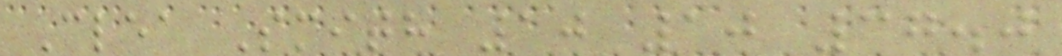Clea Smith 10 10 37.0
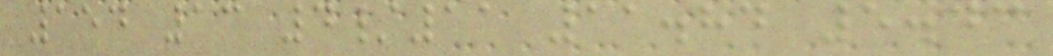154 13 4/11 11.84 5.43
